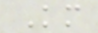Km
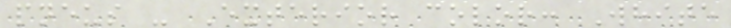pneus - Exterior color: White
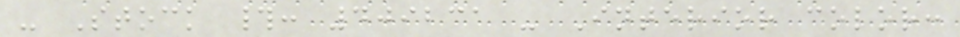- Stock #: 409231 - Interior color:
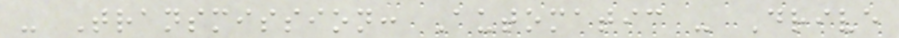- Transmission: Automatic - Drive
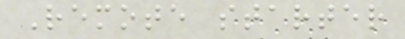Remote starter
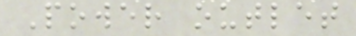Power outlet
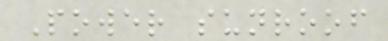Power sunroof
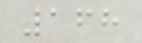168
